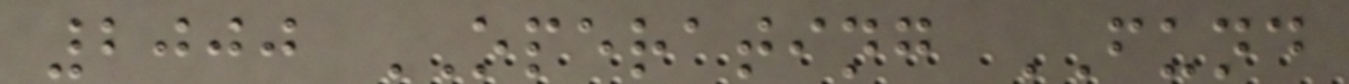2000 OPERATING FUND
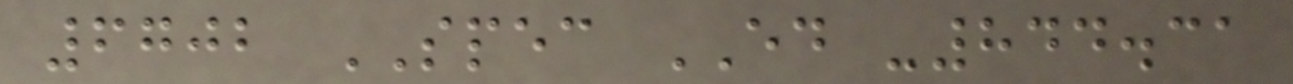6702 SPEC ED -844.31
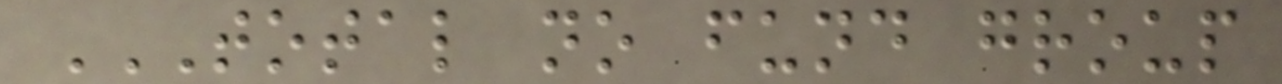TOTAL NO FUND GROUP
